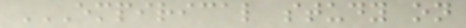EMPIRICAL STUDY ON
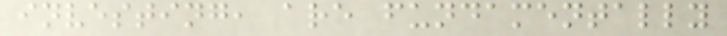investing, are fundamentally
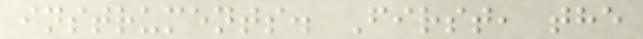instruments. First, the
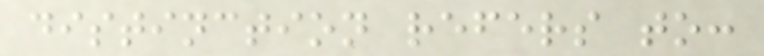distinction refers to:
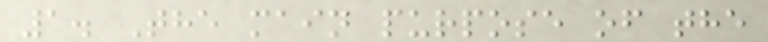1. The main purpose of the
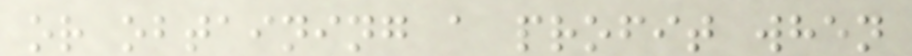or obtaining a profit when
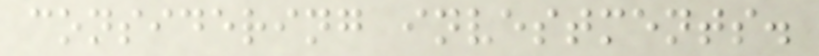considering investments.
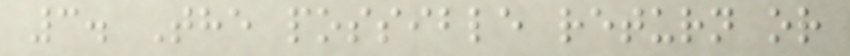3. The possible return or
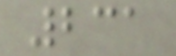231
